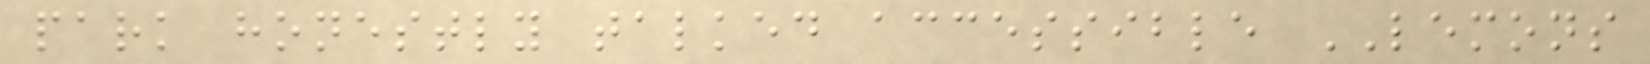park honestly talked accessible LEMONS
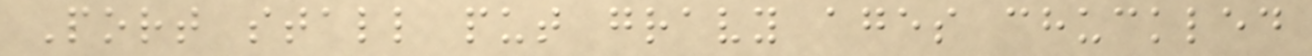Port stall put gravy ages chuckled
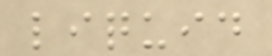liquid
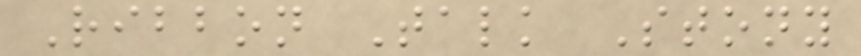Ribbon Talk Stony
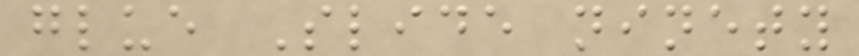glue Slide ninety
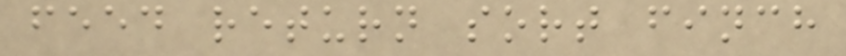feed return sort finch
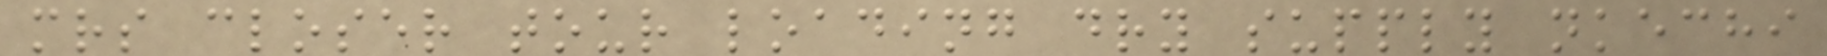mrs closer tour loading dry supply nkechi
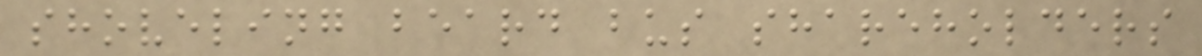shoveling beard bus shareholders
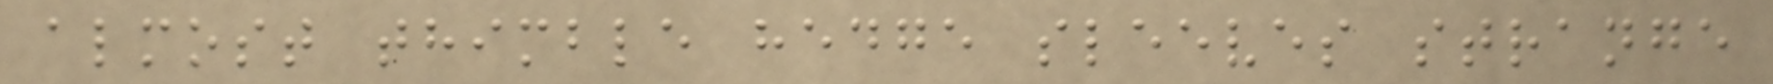almost thimble hedge sleeves strange
